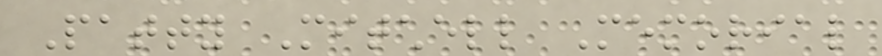Patty Mitchell Memorial
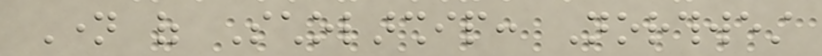Name of Scholarship: Northwest
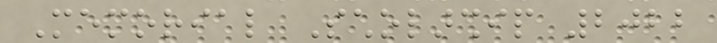Memorial Scholarship 2022
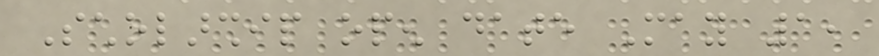Scholarship open date May 1,
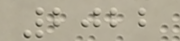2022
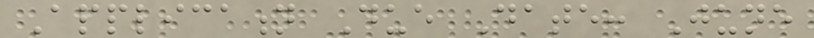Application Due Date: June
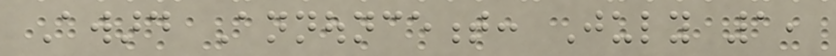Award Announcement: July 1,
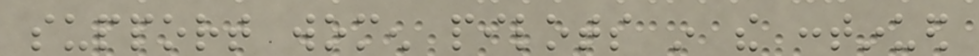support women pilots in the continued
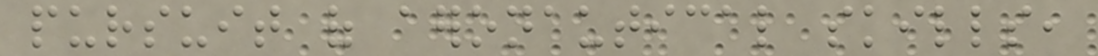pursuit of aeronautical skills,
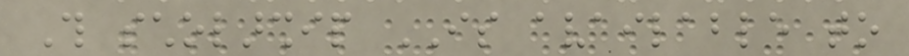This scholarship IS available to
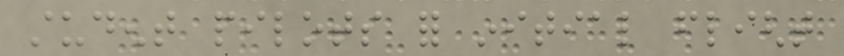student pilots for initial flight
